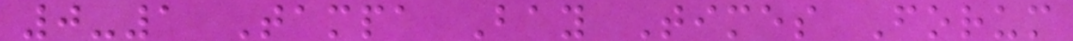0-1 Tampa Bay Times Forum
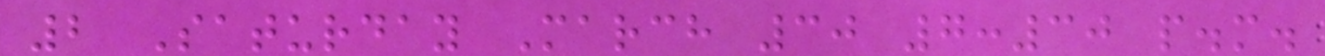2 Saturday March 30 7:30 p.m.
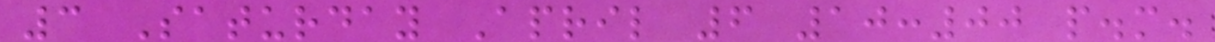3 Saturday April 6 10:00 p.m.
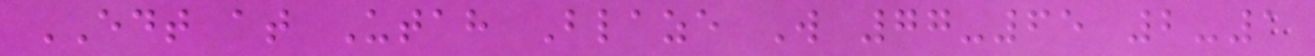EDT at Utah Blaze W 77-65 2-1
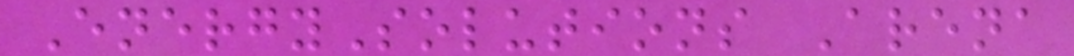EnergySolutions Arena
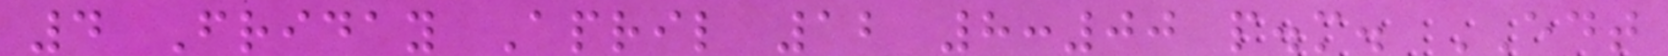4 Friday April 12 8:00 p.m. EDT
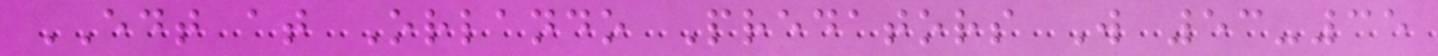EDT at Orlando Predators W 53-35
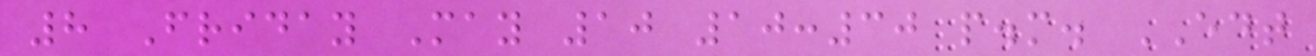8 Friday May 10 10:30 p.m. EDT
